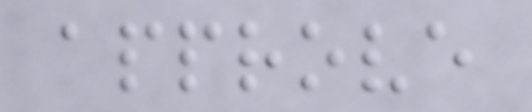approve
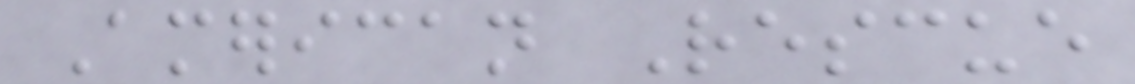American Rescue
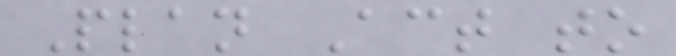Plan Act to
